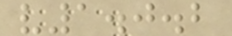v1.0.2
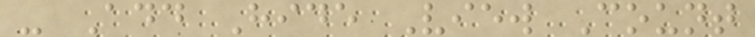- Add Hide View Count
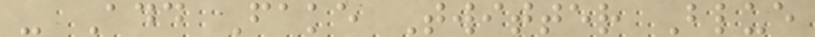- Add Fake Twitter Blue
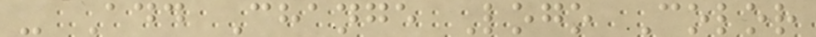- Add Change Logo Color
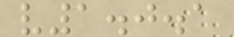v1.0.1
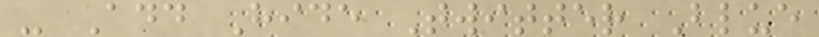- Add Hide Twitter Blue
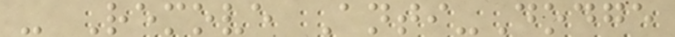- Remove Anti-Dodge
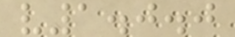v1.0.0
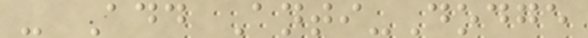- Add Anti-Dodge
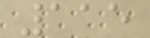115
